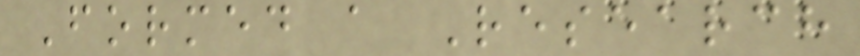Formed a Research
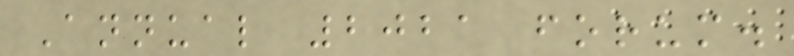Annual 2021 forum.
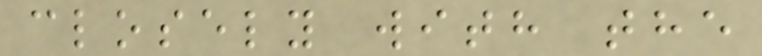closely with the
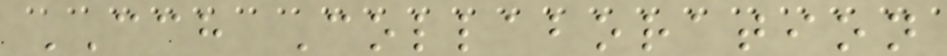CCH Collaboration
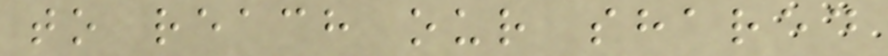to reach our shared
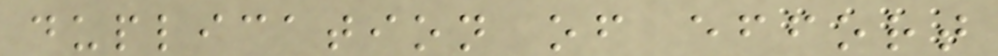duplication of effort
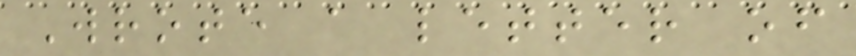Wrote a letter of
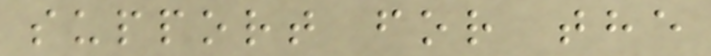support for the
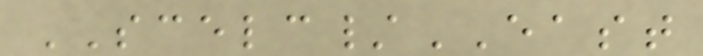SCELC/EAST
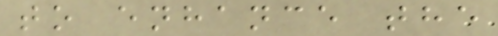to enhance the
